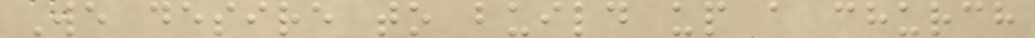We desire to build up a church
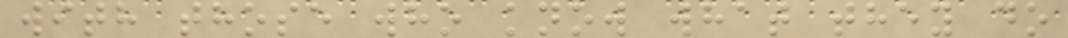with those who know what they do
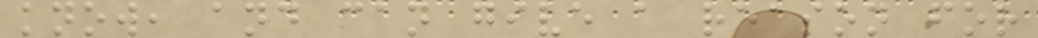know, and can give a reason for
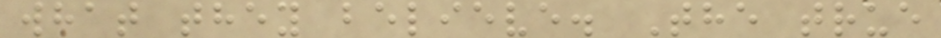what they believe. The true
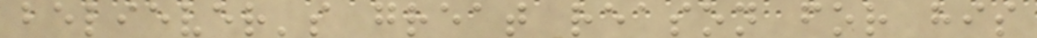believer's great reason for his
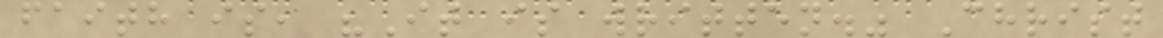faith is, "It is written." Christ
